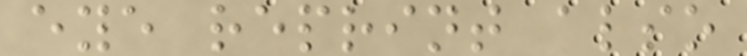eye reprint also
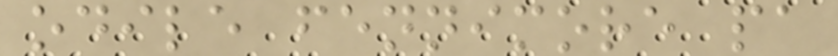odile fennimore pa
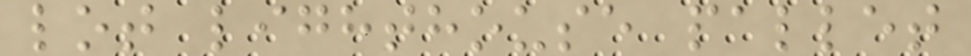lot lighthouse pallet
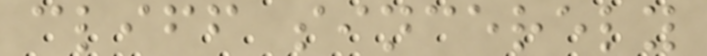cliff sincerely
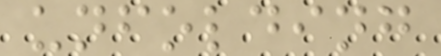unfolding
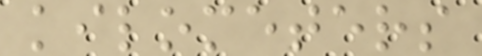kilometers
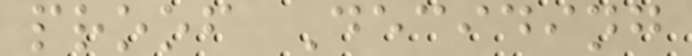proof Deciding
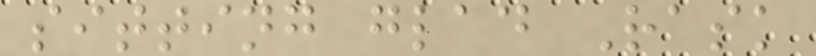sitting glad Rask
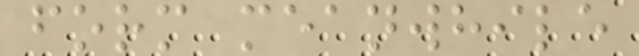form meanwhile
